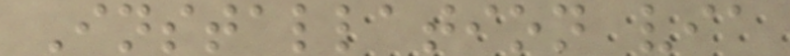Installation via
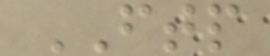FTP
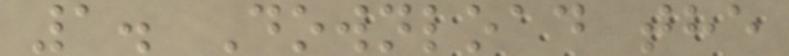1. Download the
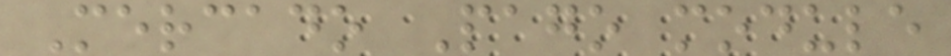Mercado Pago module
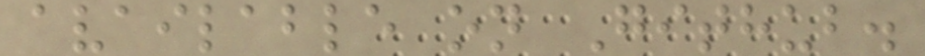available on Github.
